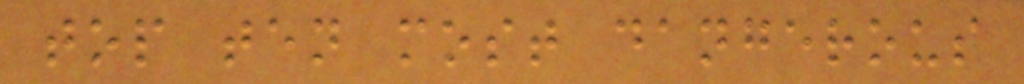top ten most dangerous
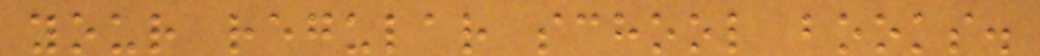your regular school books.
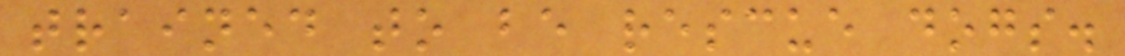trained to be rescue dogs.
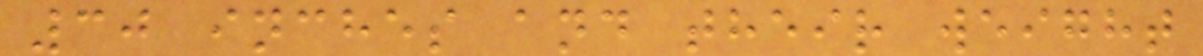30 inches and their weight
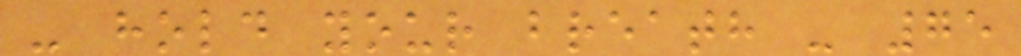- hold your breath - 75
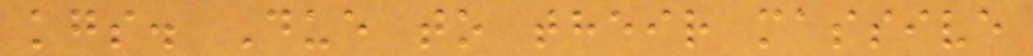kgs. Due to their massive
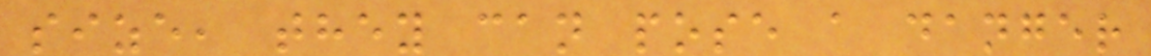size, they can pose a danger
